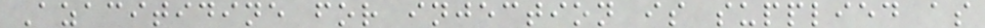Azacitidine for injection is supplied as
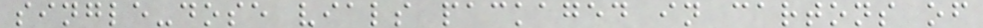single-dose vials packaged in cartons of
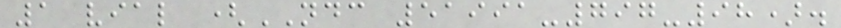1 vial (NDC 51991-797-98).
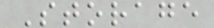Storage
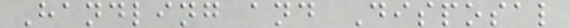Handling and Disposal
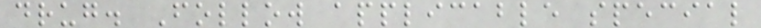drug. Follow applicable special
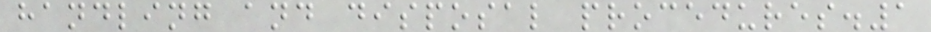handling and disposal procedures.1
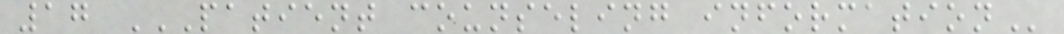17 PATIENT COUNSELING INFORMATION
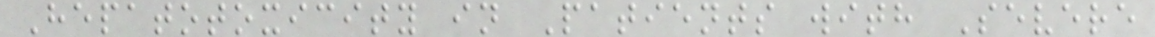Hepatotoxicity in Patients with Severe
